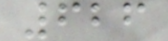626
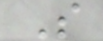S
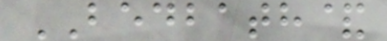BEDBATH&
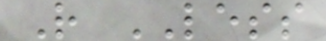R LESS
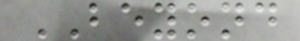BEYOND
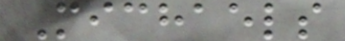Michaels
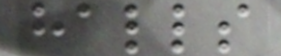halls
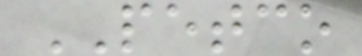PETCO
